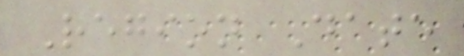Region Date
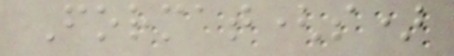Format(s)
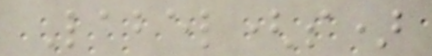Label(s)
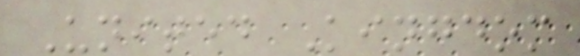United Kingdom
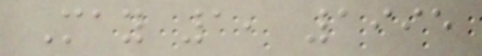May 1, 1995
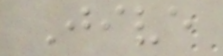Jive
